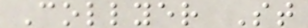Collyer St
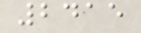2415
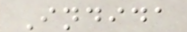Indida
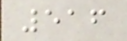516
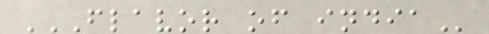FLAVOR OF INDIA
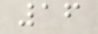16
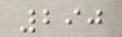290
